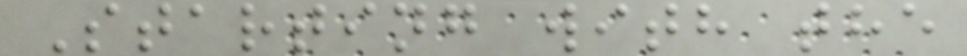Starting with the
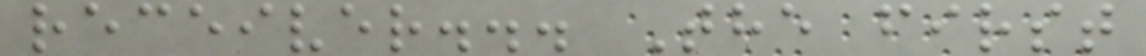receiver... The first
